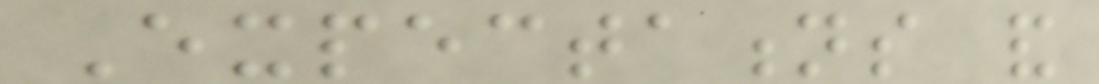Expectations and
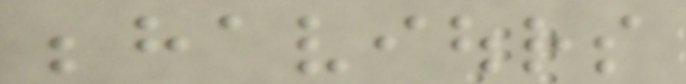behaviours
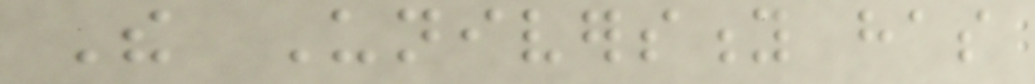The University has
